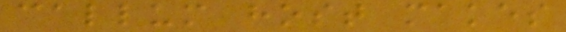callum host makes
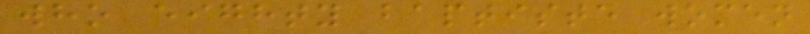who eighty baptiste women
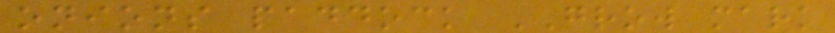onions paddock GROW mark
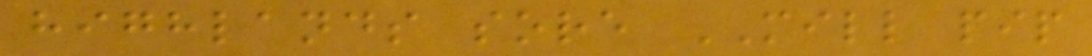highlands sore MILL pip
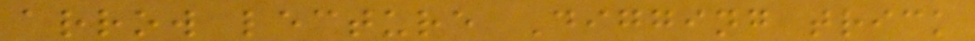arrow lecture Digging trick
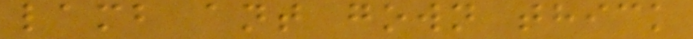lamb ant gown thick
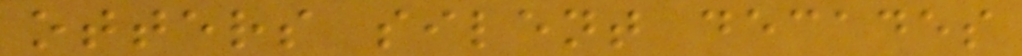otters silent decades
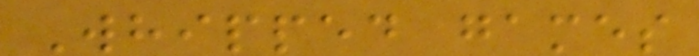Whipped games
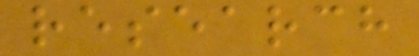research
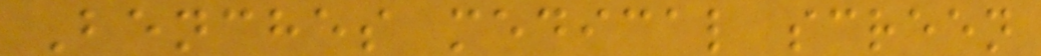Benches medical screen
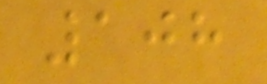108
